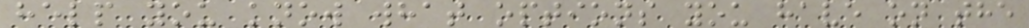help you know what options you have on the
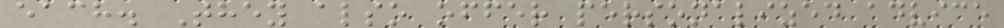each. They also offer personalized advice
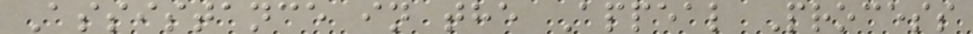Assistance in the Appeal Process
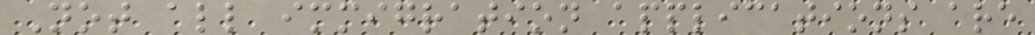Not all immigration applications are
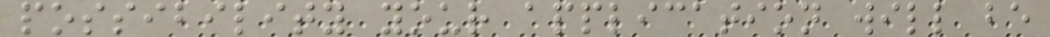possibility your application will be
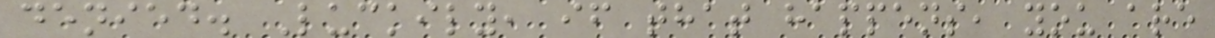denied. Luckily, if that happens, you are
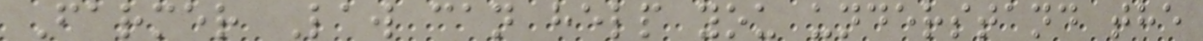Farmer Law can help you understand the
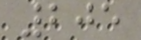205
